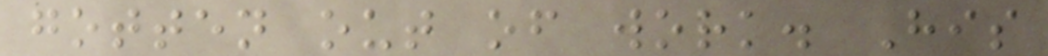gotten out of work. His
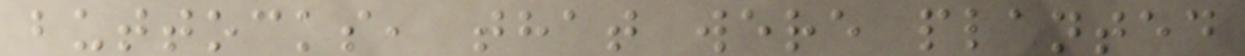buttocks, that were planted
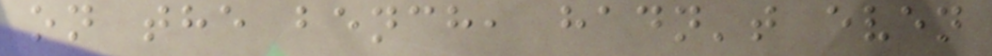on the bench, hadn't even
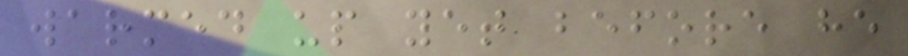warmed up yet before he
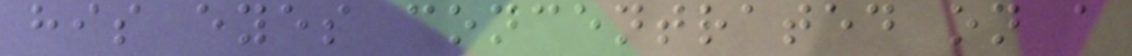his eyes concentrated on a
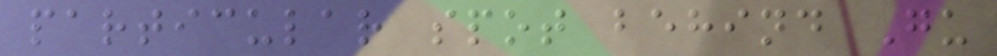particular spot behind Gu
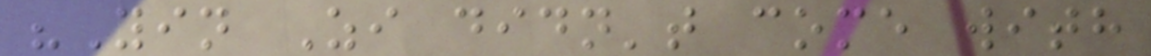"Yin Zi didn't come with
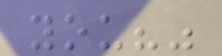you?"
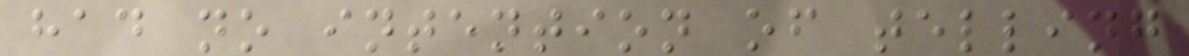had no intention of telling
